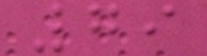79
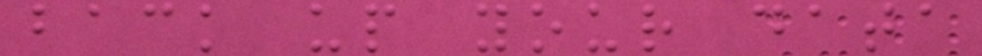back up your data
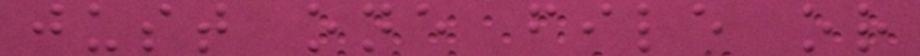just one file or
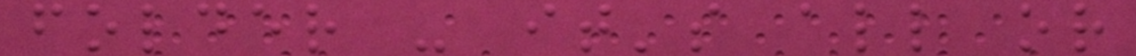folder - it's all or
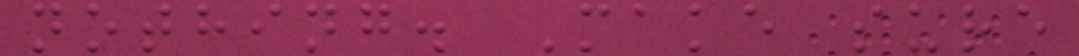nothing. Make sure
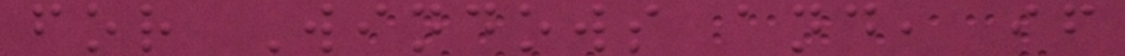for Windows and, if
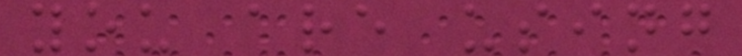you are using
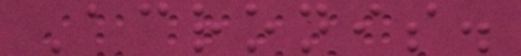Acronis.
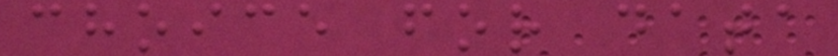choice for data
